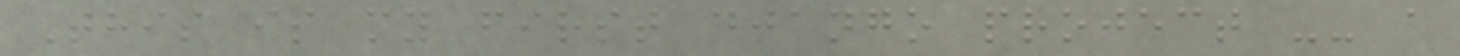This is my first django project -- a
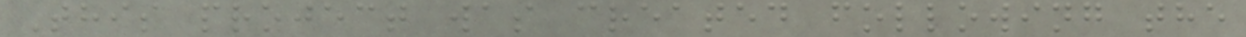This project was created following the
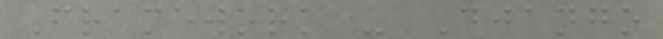Framework - Django
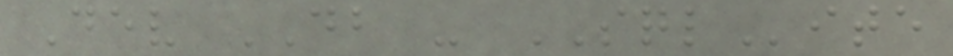Dev DB - SQLite
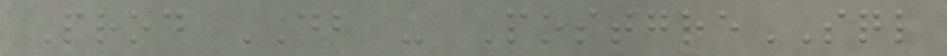Prod DB - PostgreSQL
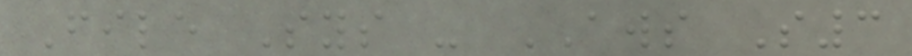File Sys - AWS S3
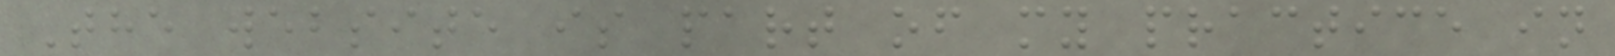The website is part of my practice in
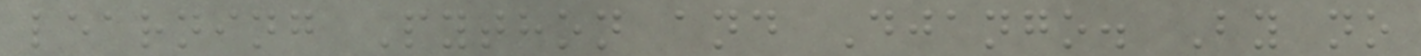learning Python and Django. By no
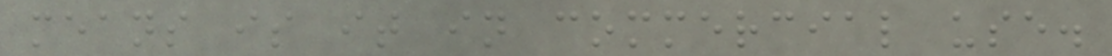means is it in commercial use.
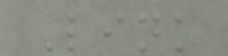Link
